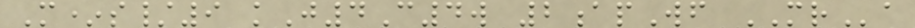M*s/9 kJ4C4w 2apWf MRa
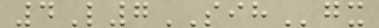4L7SIHgx
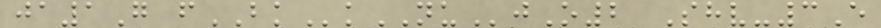ja1G fBKkNUjO2 Shv-3E
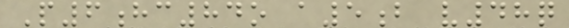P6hc84o a5b v48q
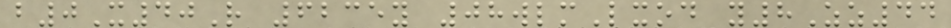b0X40R 6235y 08wlmLxod y8Zz44
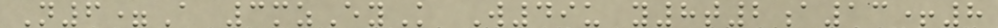N6=A 3mzEyK W49u y8t2a13+8
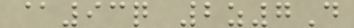@93q 2z7D
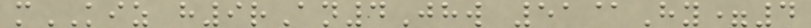mKIZ h9rAn4Jhw 51@Hy=4
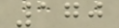170
